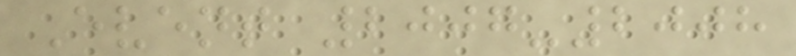Event 2007-2008
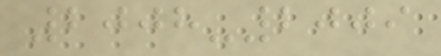2008-2009
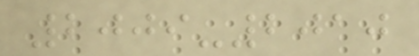2009-2010
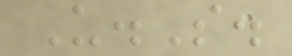U.S.
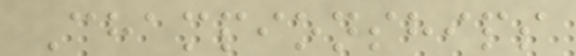Championships
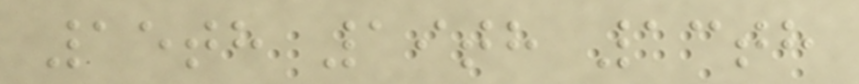15th 19th 13th
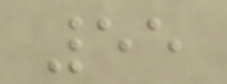55
